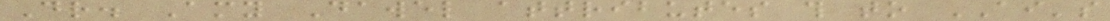Dr. Amy Dawel attributes this to AI's
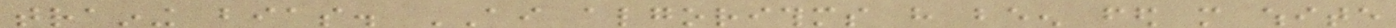training bias. AI algorithms have been fed more white
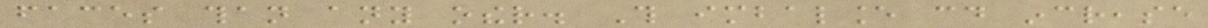faces than any other. This imbalance could increase
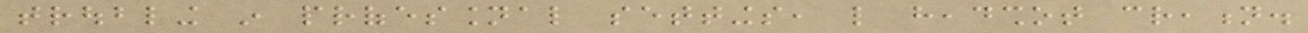troubling in professional settings, like headshot creation.
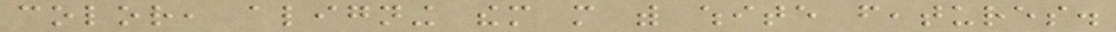color, aligning them more with white features.
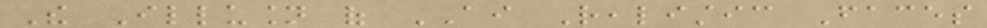The Illusion of AI Realistic Faces
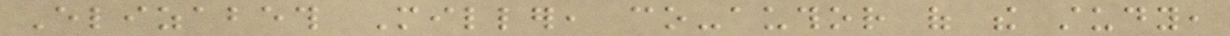Elizabeth Miller, co-author of the study,
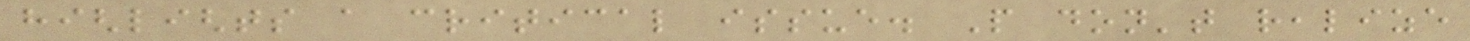highlights a critical issue. People don't realize
